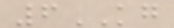6KG
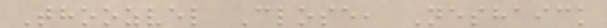Thoozvel Close, Neshaick
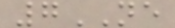7NE
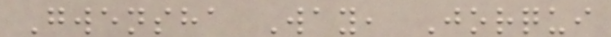Gwensha Way, Jorqui
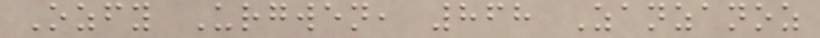Ozfy Urgwen, 868 Zanzanoz
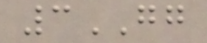3GG
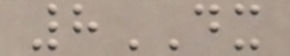8DX
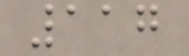117
